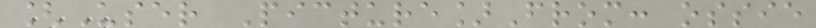[User Picture]From: ossie
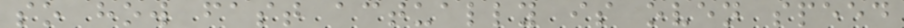so how fast actually is oven speed
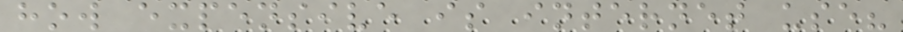how expensive is internet use?
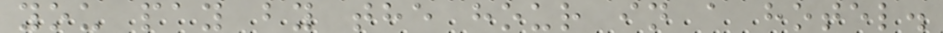you pay by the hour in a hotel.
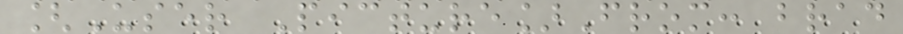[User Picture]From: brad
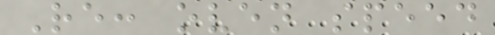Re: oven speed
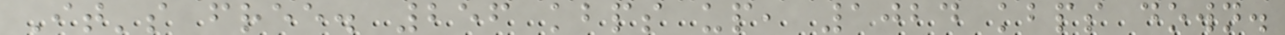It's free. 256 kbps up, 1024 kbps down.
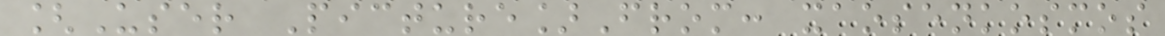[User Picture]From: xaosenkosmos
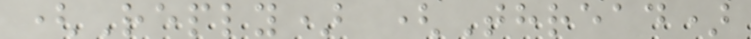(Reply) (Thread)
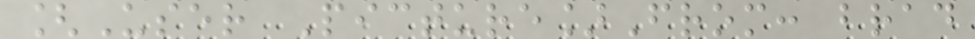[User Picture]From: brad
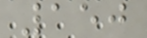150
